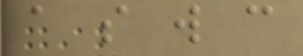a s w c
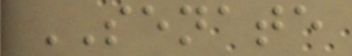SENATE
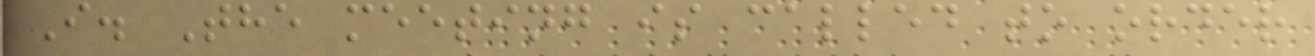I. The meeting is called to order
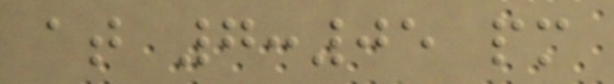at 7:05 pm
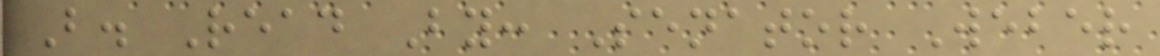B. Read By: Senator Weber
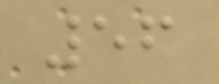56
